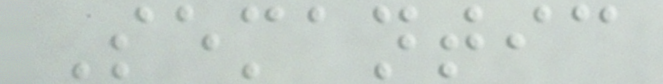Semantic
